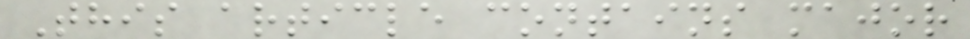This article contains major
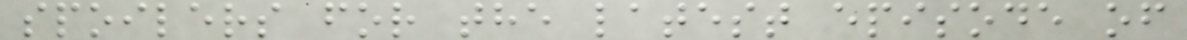spoilers for the latest episode of
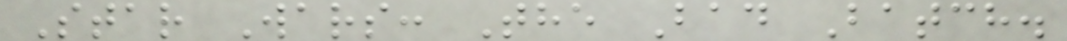Star Wars: The Bad Batch.
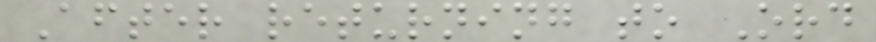After returning to Ord
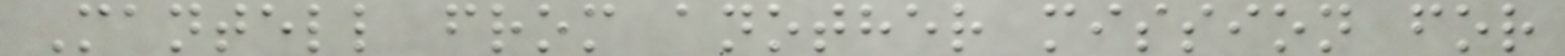Mantell from another mission for
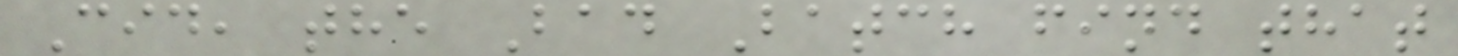Cid, the Bad Batch find that
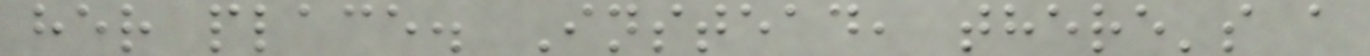her place. Instead, there's a
